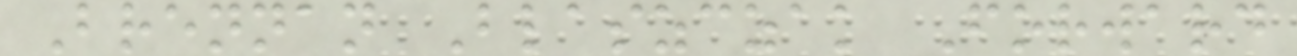Brennan Blaszczak Forward
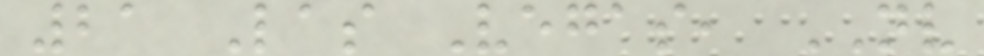21 Las Vegas, NV
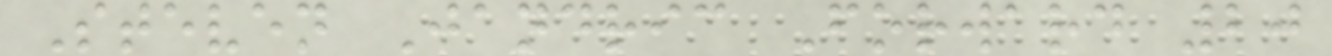Steven Jandric Forward 20
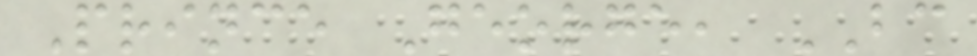Prince George, BC
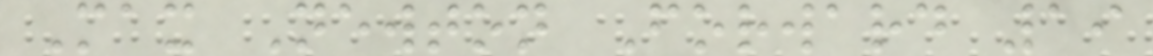Max Newton Forward 19
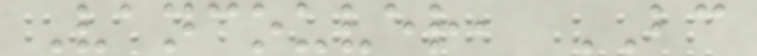Vancouver, BC
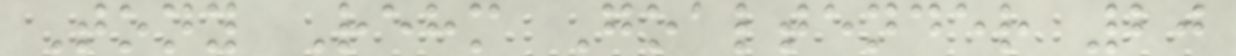Tony Rehm Goaltender 20
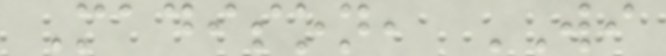Madison, WI
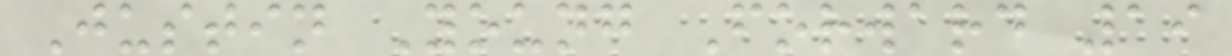Justin Young Forward 19
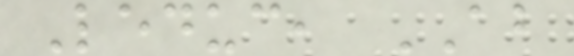Leduc, AB
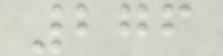276
